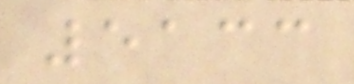5133
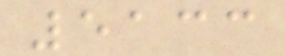5133
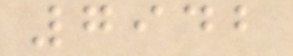7942
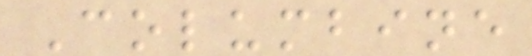Columbine
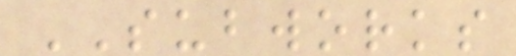SUBWORKS
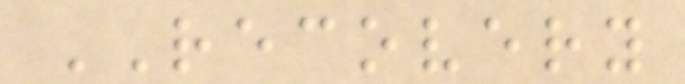RECOVERY
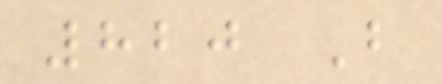820 B
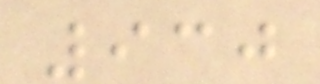930
